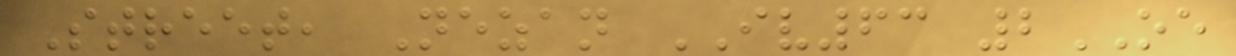Street, Nezan IV63 2OE
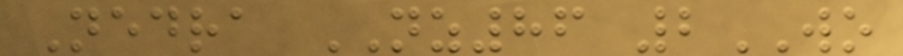Nedra NZ86 2WO
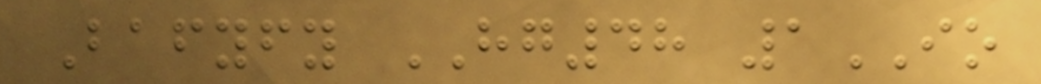Bafyfy HG48 1IO
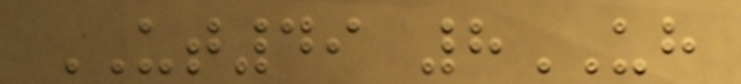UT49 8UH
